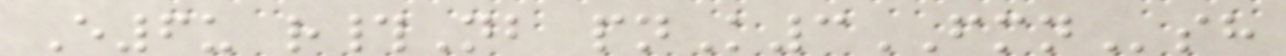E6u r#Nb pnK3FMNsh
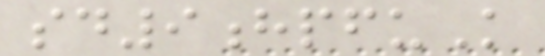sd9hpfuK
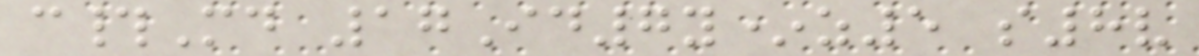c#Md 17Id7y*z5 s8v
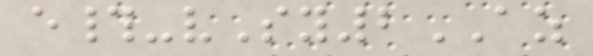e#-vSy2AZ
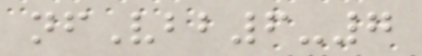nfVbb6-7
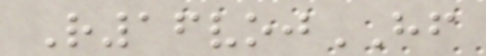R16vojHF
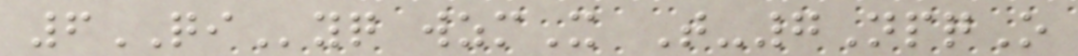6QIyq wzmX T-7NpqO
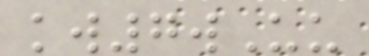kw7wUu
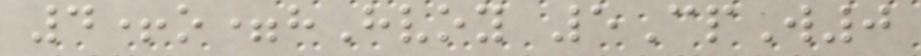4+o=hHvoy 5CpW0
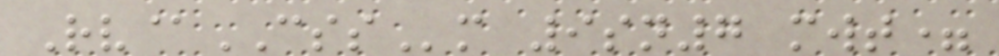Rv@CSSm 9sn7 mwt=
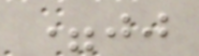=jj
